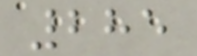285
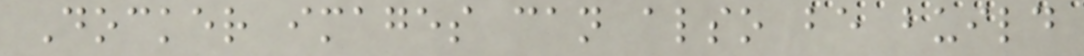Docker images can also be build
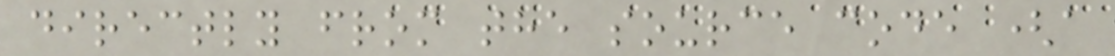directly from the source code (a
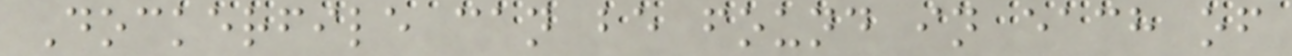Dockerfile can be found in each of
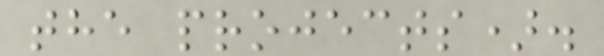the projects).
